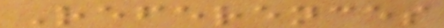References
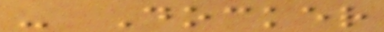- Docker
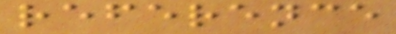reference
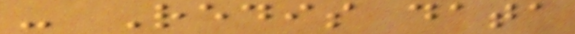- Redis data
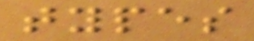types
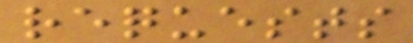requests
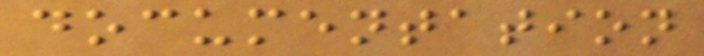documentation
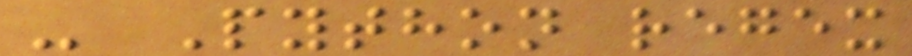- Python regex
